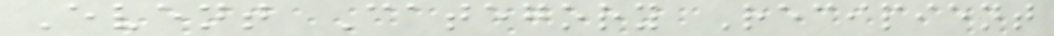Event Category Recipient
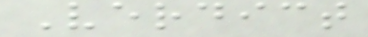Verdict
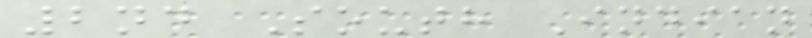2nd South Indian
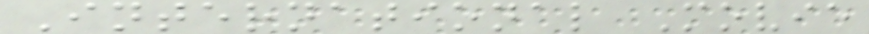International Movie
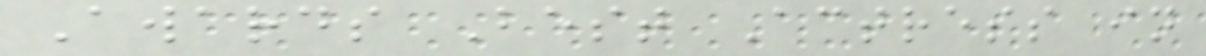Awards Best Actress in
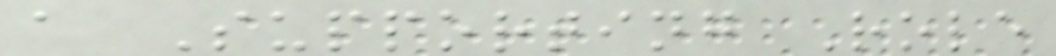a Supporting Role
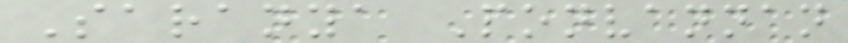Saranya Ponvannan
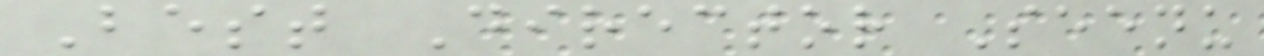Best Director Seenu
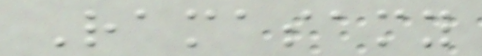Ramasamy
